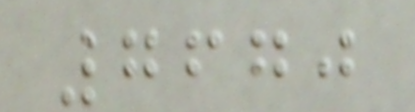7670
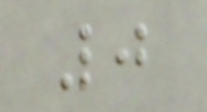0
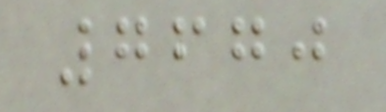7670
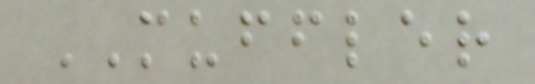MUFFLER
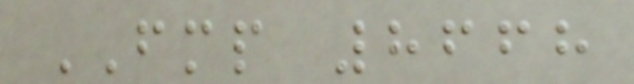FMP 8668
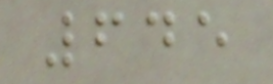645
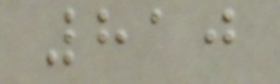810
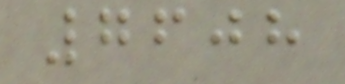7608
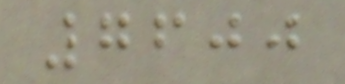7600
